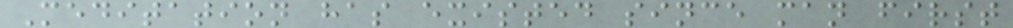Meditation has existed since man first
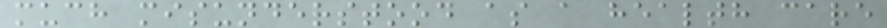much misunderstood as a health care
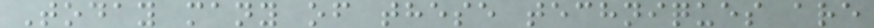Today many of these techniques are
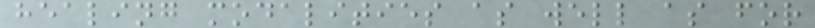healing modalities as well as for
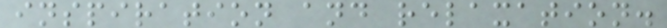inspiration and relaxation.
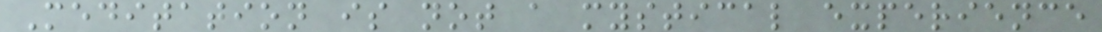Meditation is not a mystical experience
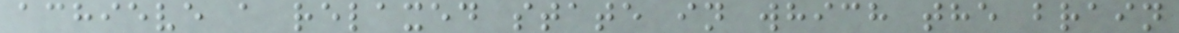achieve a relaxed state in which the brain
